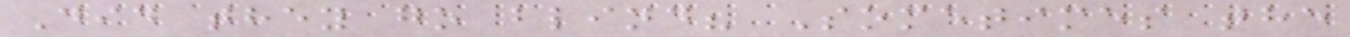Did they go blind? Sometimes the
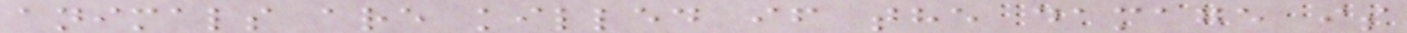animals are killed if the damage is
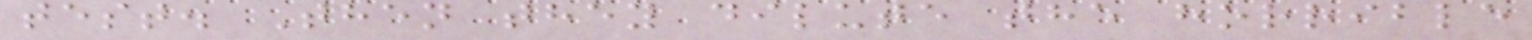test. Then they dilute the horrible
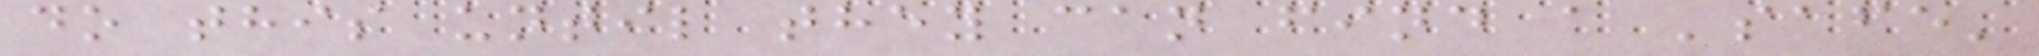do this until they can find a 'safe'
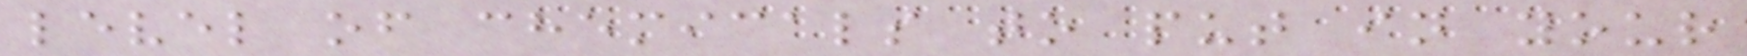level of chemicals to put in your
